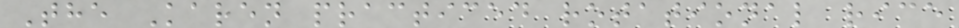The Karen practiced rotational rice
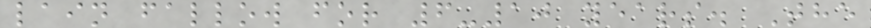lain fallow for 6-10 years. The
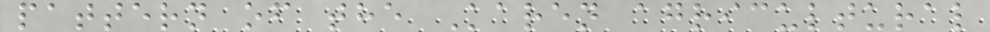pattern of the Karen agricultural
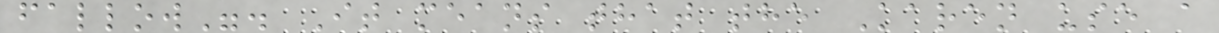fallow". It means that the Karen use a
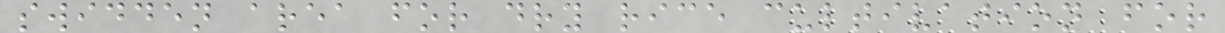swidden area for dry rice cultivation for
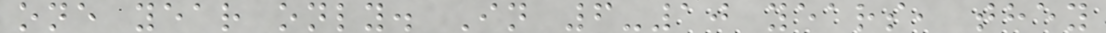one year only. In 6-10 years, they
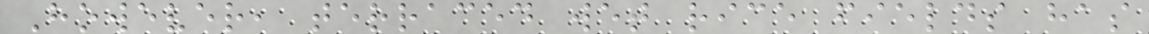However, terraced wet rice fields has
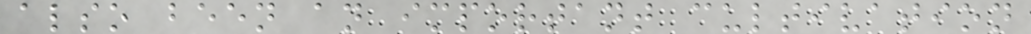also been an important cultivation
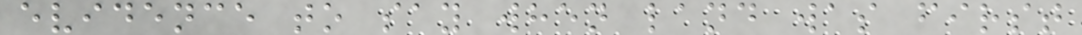evidence to say when land was first
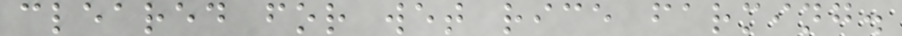cleared for wet rice farming.
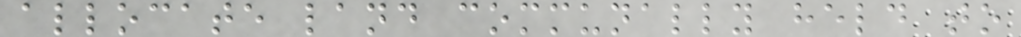allocate land communally held to
